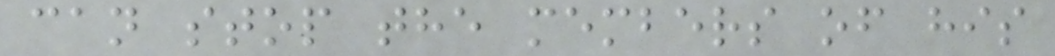can stop the members of his
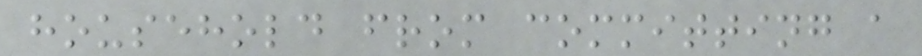household from committing a
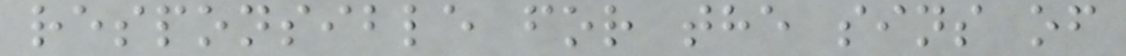responsible for the sins of
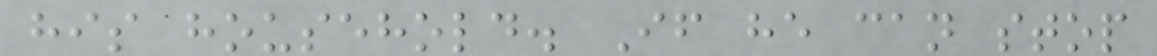his household. If he can stop
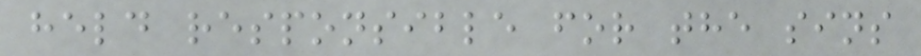held responsible for the sins
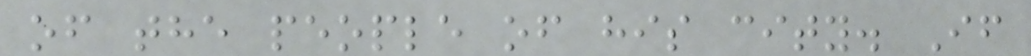of the people of his city. If
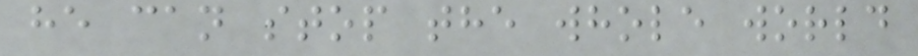he can stop the whole world
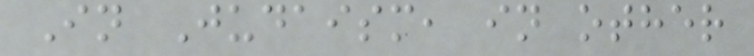In Judaism, in other
